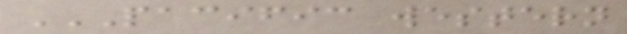PACIFIC WESTERN
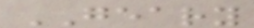GEARY
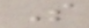S
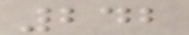242
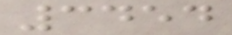3454
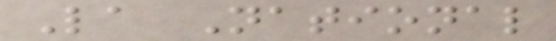La National
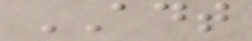ADT
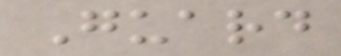Guard
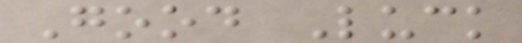Good Luck
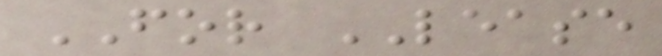FOR LEASE
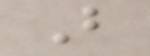B
